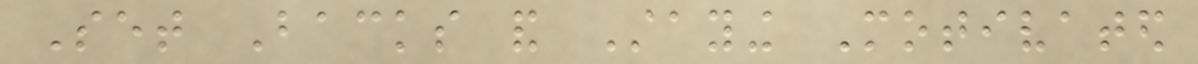Set Backs and Staying Motivated
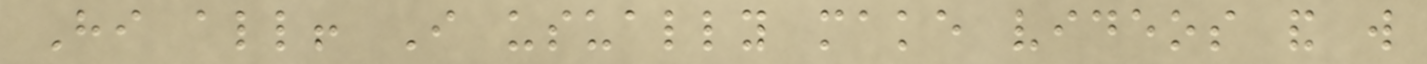Hi all! I usually make videos and will
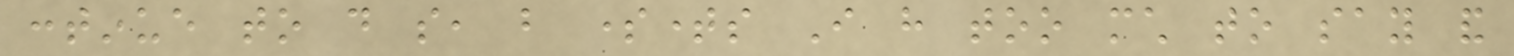continue to do so, but sometimes I have too much to say and
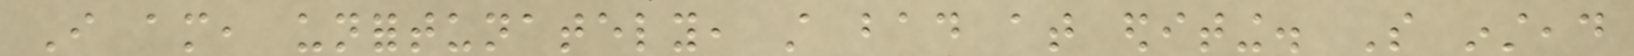I am, unfortunately, still bad at editing. So instead
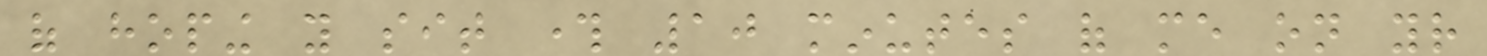of hoping you sit through 10 minutes of me on your
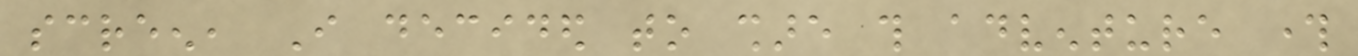screen, I decided to share this adventure through
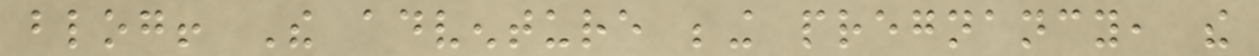blog! The adventure being pregnancy, the
